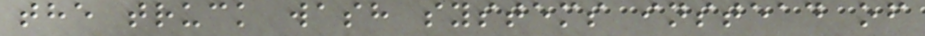the truck wash systems instead of
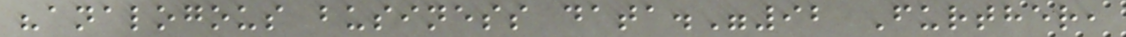"analogous business data."92 Further,
